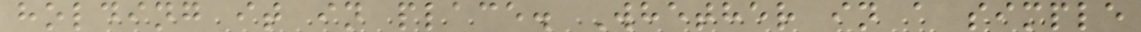holding it in place. Whether in a simple
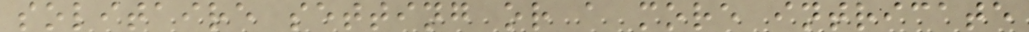solitaire setting or a more intricate
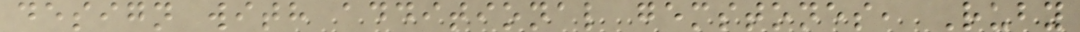design with additional gemstones, Ruby
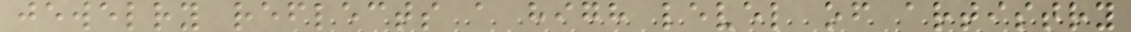jewelry reflects a high level of artistry
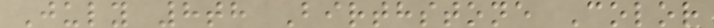July 8th Birthstone Color
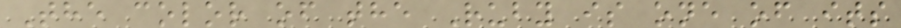The color of the Ruby is one of its
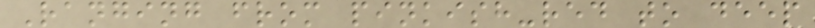Ranging from pinkish-red to deep
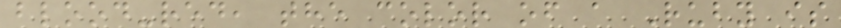blood-red, the color of a Ruby is
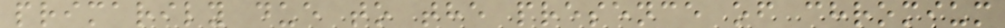primarily due to the presence of chromium
